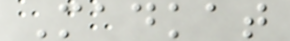Madkat
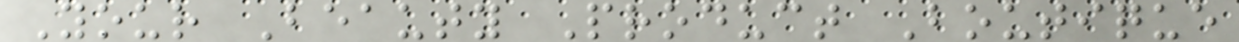Your Beauty Product Boutique
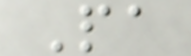Pa
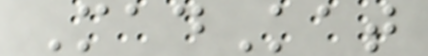MadKat
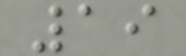19
